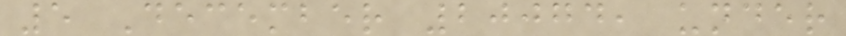5 December 20074, under
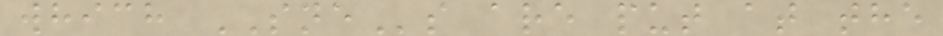which SNEs are put at the
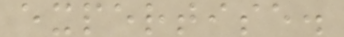expertise.
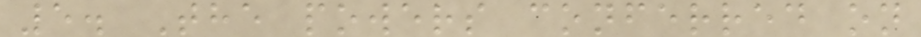5. The powers conferred on
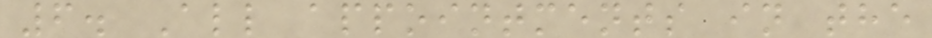6. All appointments in the
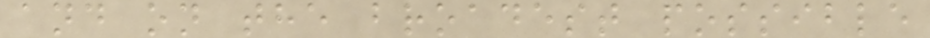and on the broadest possible
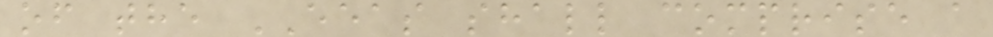of the EEAS shall comprise a
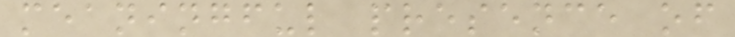meaningful presence of
